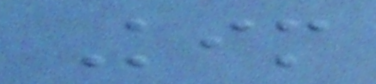Kim
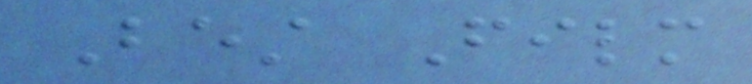Best Film
